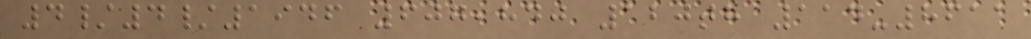4/4/1946 607,840 120th 114-8611
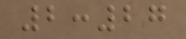2:27
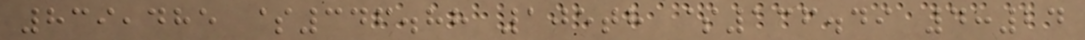839,485 $346.88 105th $136.49 4:24
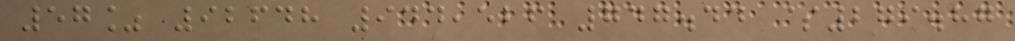57% 92648 944,526 747.44 $279.87
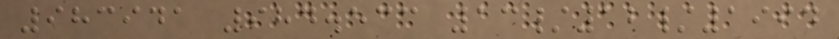983941 984.533 13/12/1994
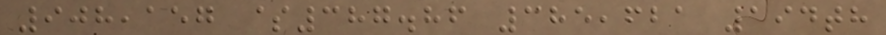908,157 $387.86 385,621 194th
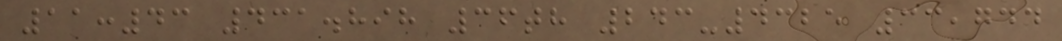11:43 431.898 36th 243-4325 33,744
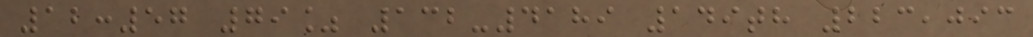12:57 79% 132-4189 149th 223,093
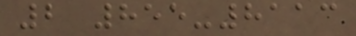2 855-8113
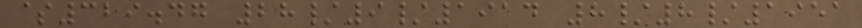$329.47 28/9/1914 8/8/1951
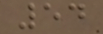54
